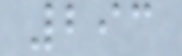293
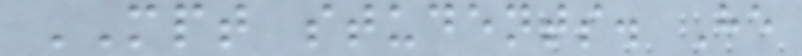MPT students. He
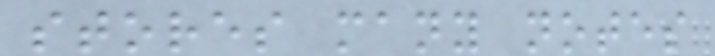stores many notes
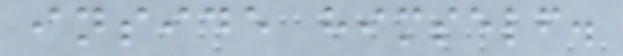inside himself.
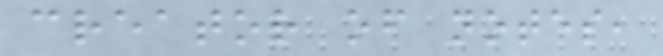creator of notes,
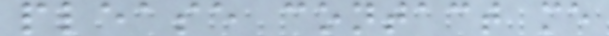please contact me
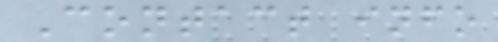Contact info
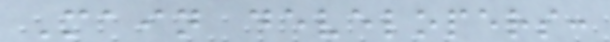Main developers:
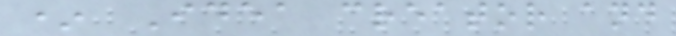* Idea creator and
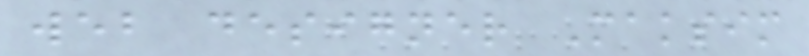web designer Maksim
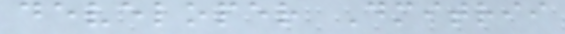developer Dmitrii
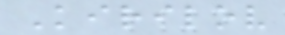Kirilov
